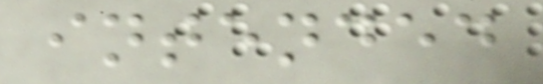intended
